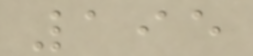195
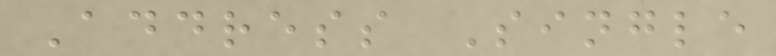Address Single
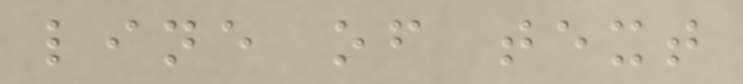line of text
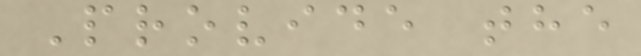Provide the
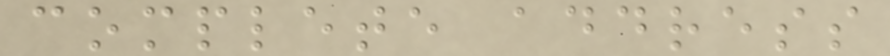complete address
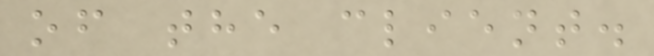of the client.
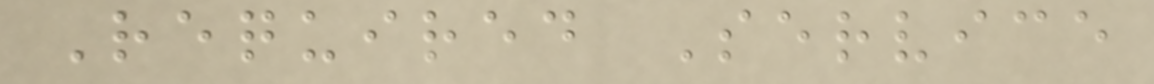Required Service
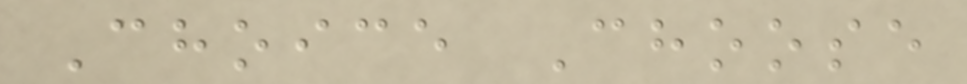Choice Choose
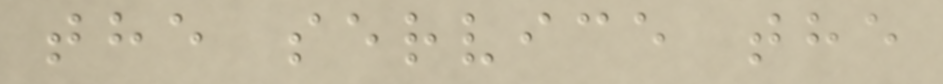the service the
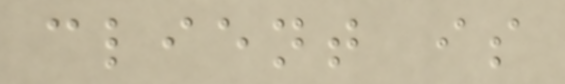client is
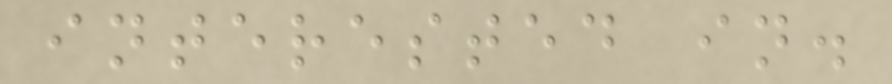interested in.
